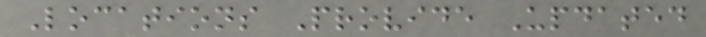Locations Provide Updated
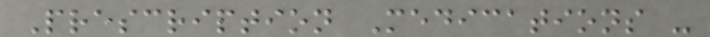Prescription Medications -
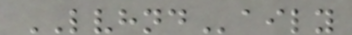LVHNDaily
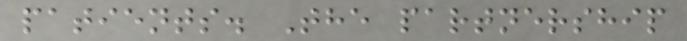patients. The partnership
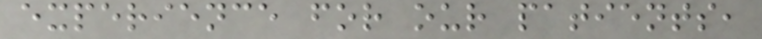experience for our patients,
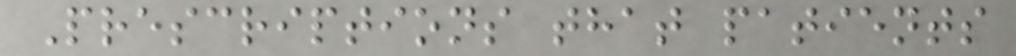Prescriptions that patients
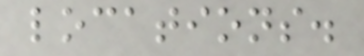locations.
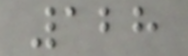128
